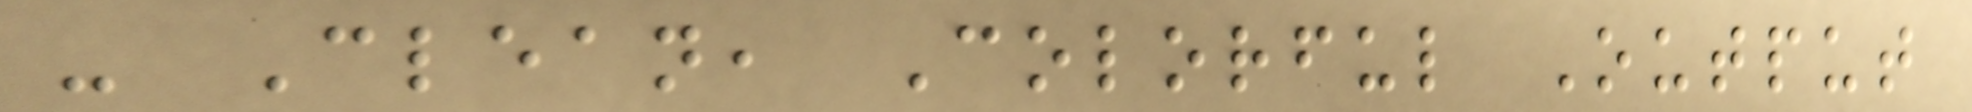- Clean, Colorful Output
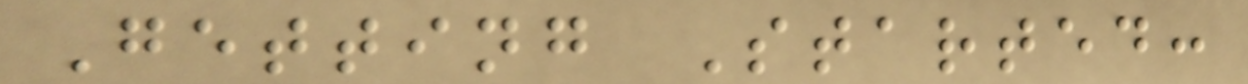Getting Started:
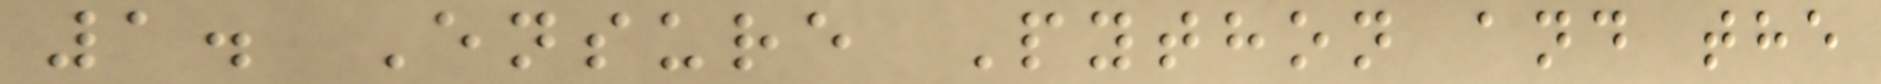1. Ensure Python and the
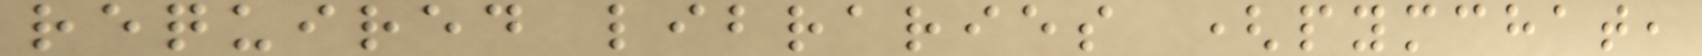required libraries (pymchat,
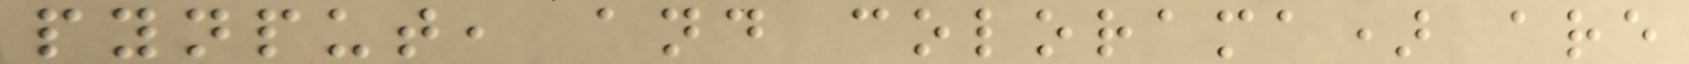pynput, and colorama) are
